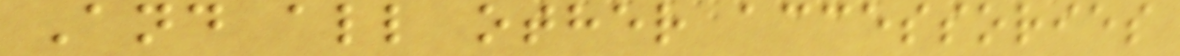And all other accessories
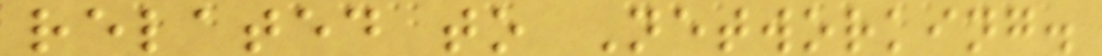related to Networking.
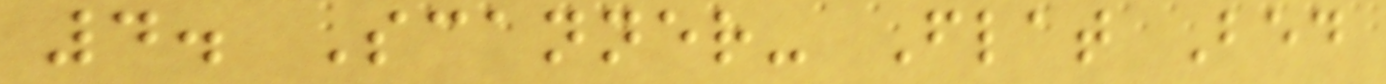4. Scanner- Flat Bed
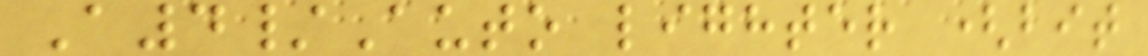A4/Auto lighter (bit
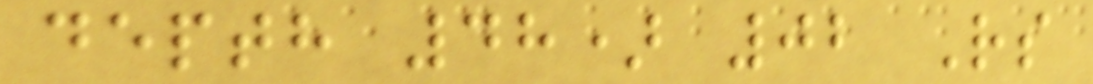depth 48) 02 Rs
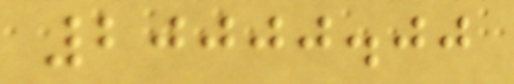20000.00
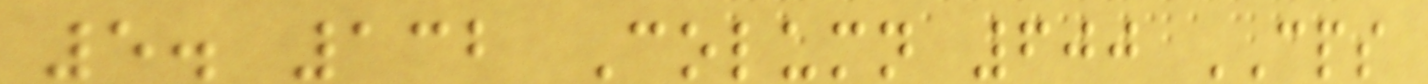5. 132 Column 600 CPS
